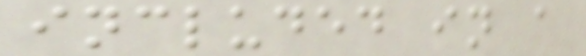included in a
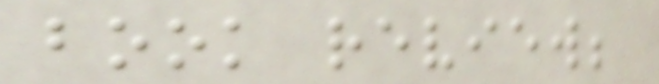book review;
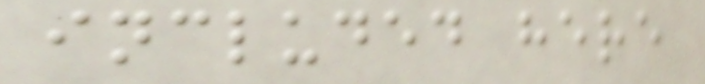included here
